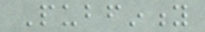Pubfinity
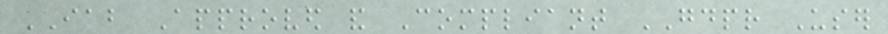IAB Approved and Compliant GDPR User
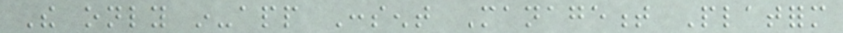The only in-app Consent Management Platform
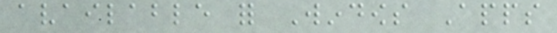available for Windows Apps
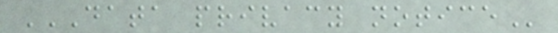DATA PRIVACY NOTICE
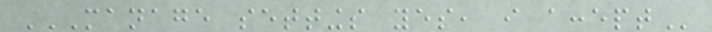MANAGE SETTINGS YES, I ACCEPT
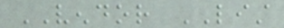VENDOR LIST
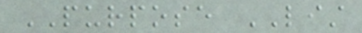PURPOSE LIST
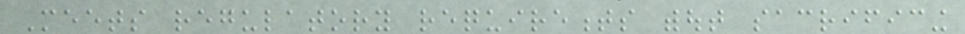Meets regulatory requirements without sacrificing
